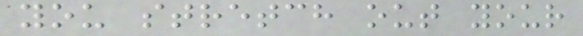you stretch out your
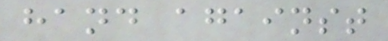hand against
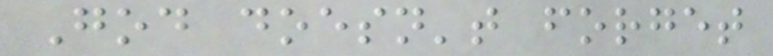God doesn't forget
